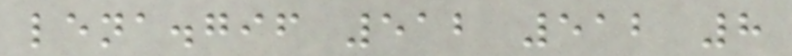lena.gif 512 512 8
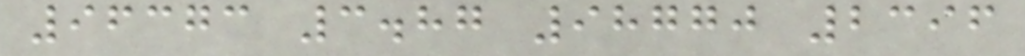96373 3.87 98770 2396
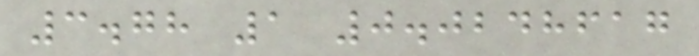3.78 1 0.0248617
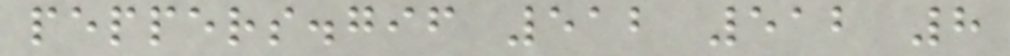peppers.gif 512 512 8
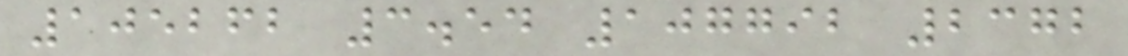105262 3.54 107792 2372
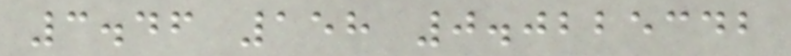3.46 158 0.0225342
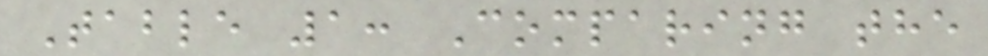Table 1: Comparing the
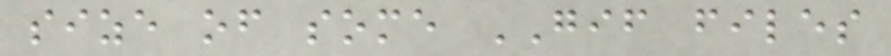size of some GIF files
